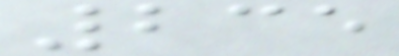235
